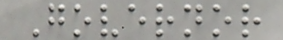Governor
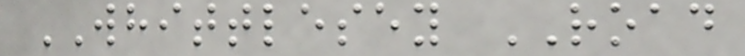WHITTLESEY ROAD
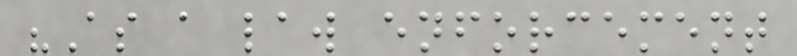"As a law enforcement
